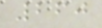260
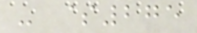- $275
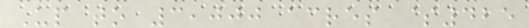Up to 3,000 acres $425
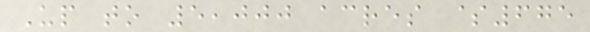Up to 5,000 acres $675
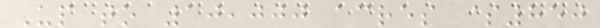Up to 10,000 acres $850
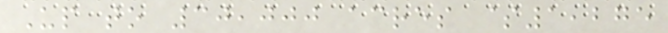Up to 30,000 acres $1,275
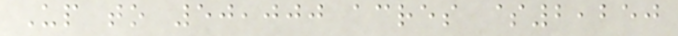Up to 50,000 acres $2,250
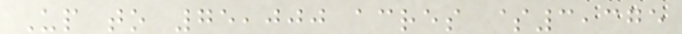Up to 75,000 acres $3,375
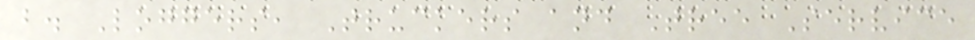b. Loggers, Truckers and Tree Service
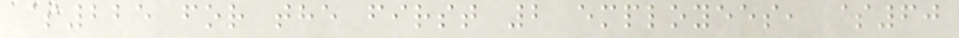$225 for the first 2 employees, $60
